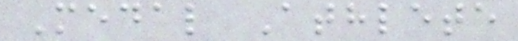Medal Athlete
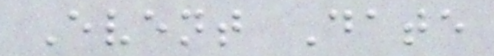Event Date
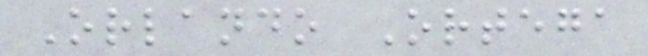Orlando Ortega
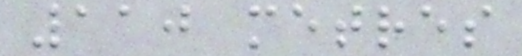110 metres
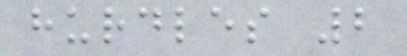hurdles 2
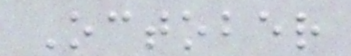October
